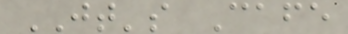JT's Cafe
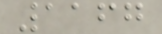1167
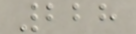228
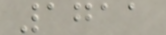1711
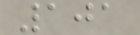101
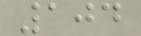104
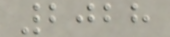2028
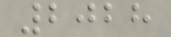2028
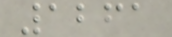1261
